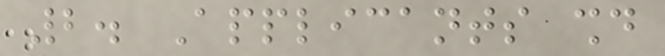2. Applicants should
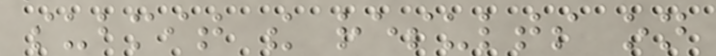submit the results on
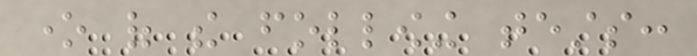one of the following tests:
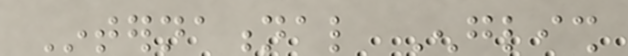International English
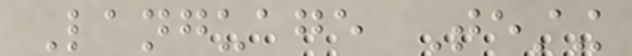Language Testing
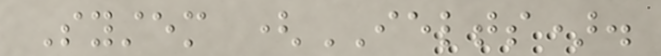System (IELTS).
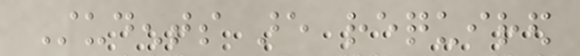Students are required
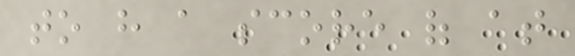to have a score of at
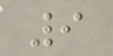9
